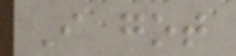I got
